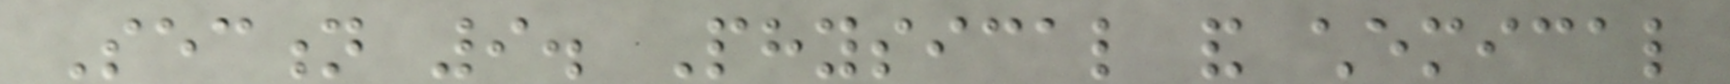Section 9. Physical and chemical
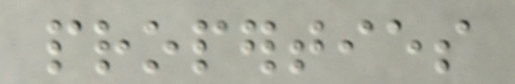properties
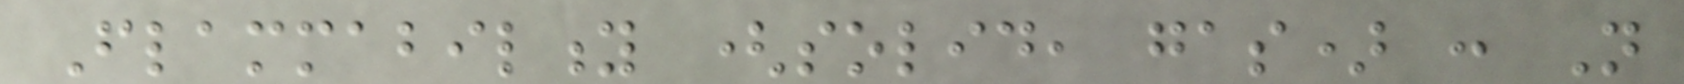Flammability (solid, gas) : Not
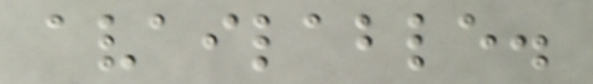available.
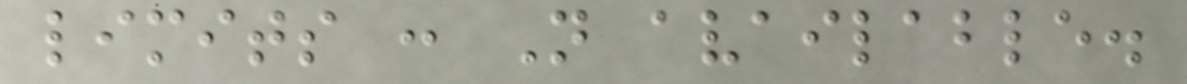limits : Not available.
